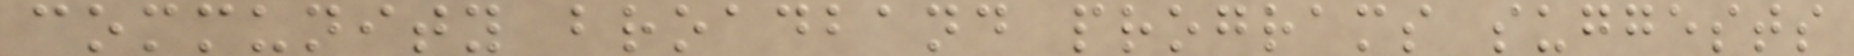community broadband programs suggests
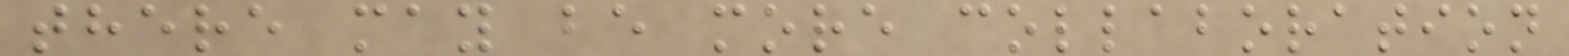there may be more collaboration
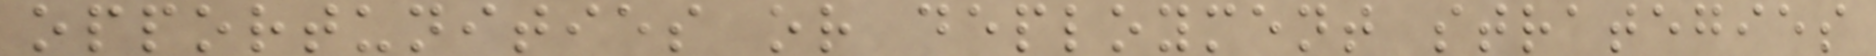opportunities or deployment strategies
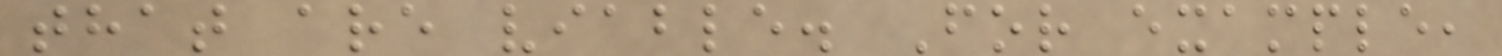that are viable. For example,
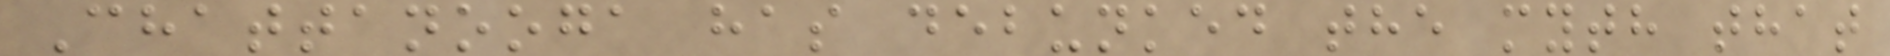Chattanooga has debunked the myth that
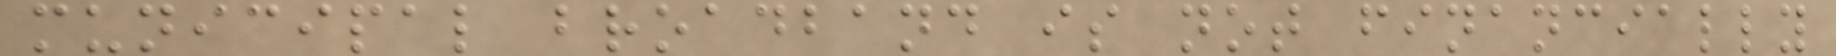municipal broadband is not financially
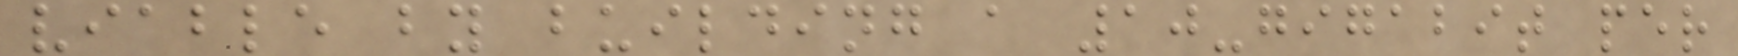viable by building a 10-gigabit per
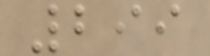299
